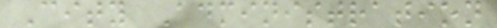City Administration
